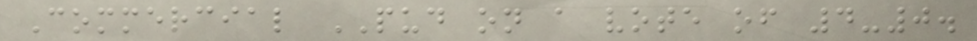Commercial PUD on a vote of 4-0.
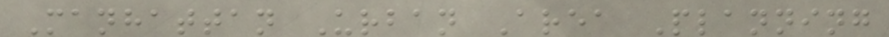Manhattan Urban Area Planning
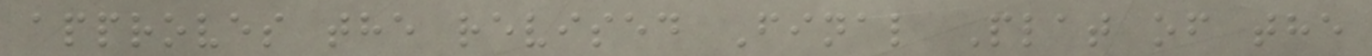approves the revised Final Plat of the
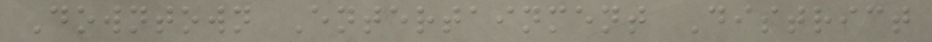Downtown Entertainment District
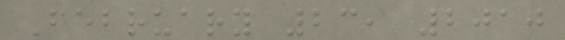February 23, 2010
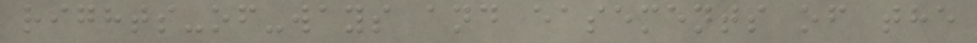rights-of-ways and easements of the
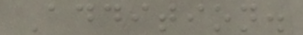Addition.
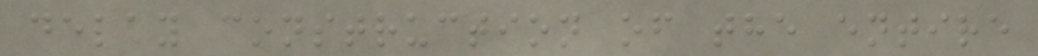delay construction of the entire
